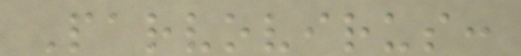Parvovirus:
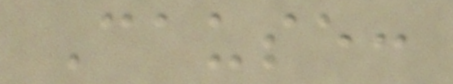Cause:
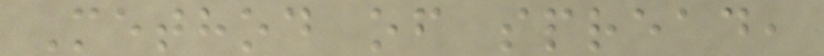Method of spread,
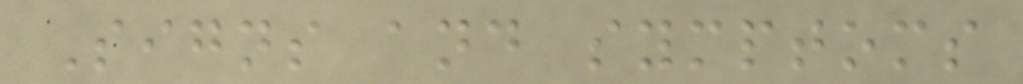Signs and symptoms
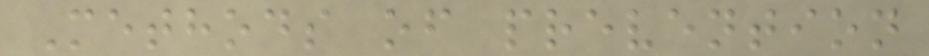Methods of prevention
